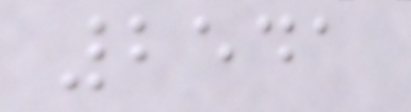2541
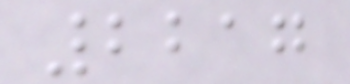2217
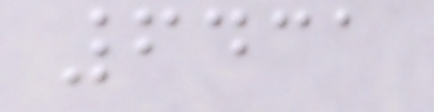6431
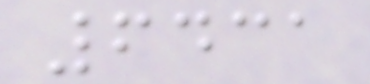6431
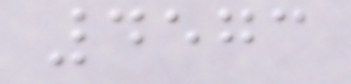4573
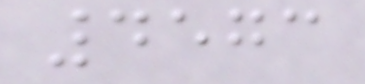4573
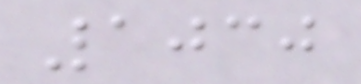1030
